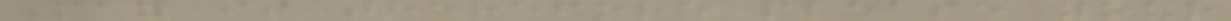May it therefore please your
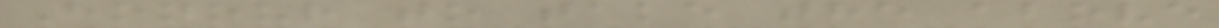Honour to take the above
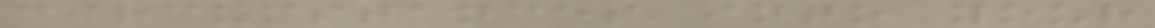circumstances into your
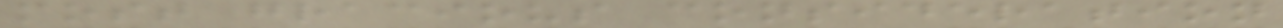most gracious consideration
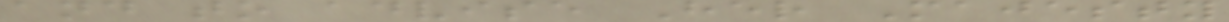and to advise Her Majesty
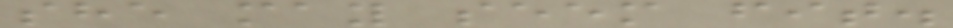she may seem fit.
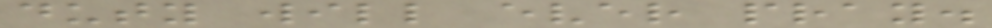duty will ever pray.
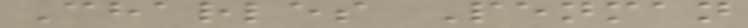Charles Penman
